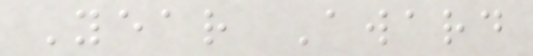Year Award
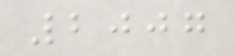2007
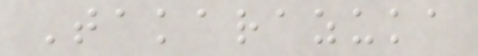Takarazuka
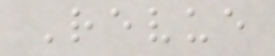Revue
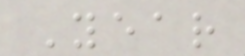Year
